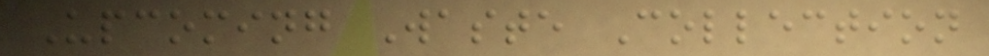Upcoming Waste Collection
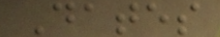Dates
